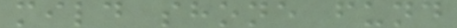mild shone fund
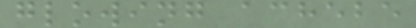glowing achebe
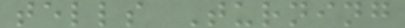tells Turning
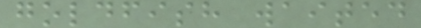goldfish waited
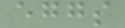eggs
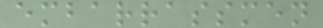embarrassmen
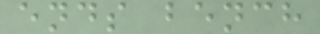ends bench
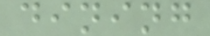dining
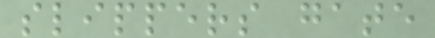slippers gate
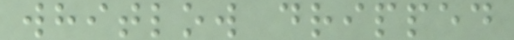whitlow dripped
